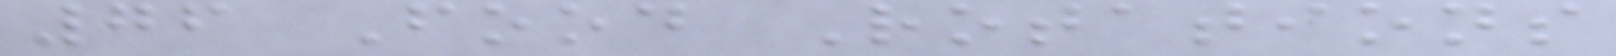76 Food Rotations
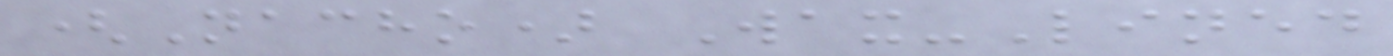(Nacho) Wax-Lined
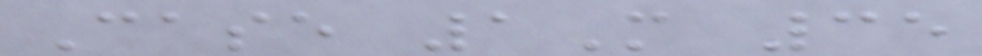Case 1M 35
